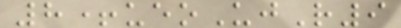8+ueoUjR9
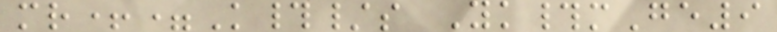mr+=K#/s Yk#mGe9
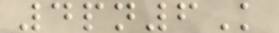4pn6K
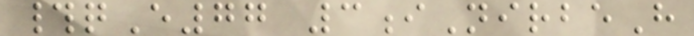#qE77 3iNirbeH
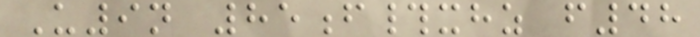U9n 85f#xhz f48
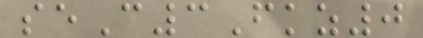seC3Fkz0
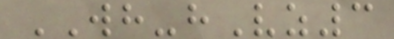WH-hVz3
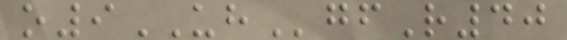o9UHgfR40
